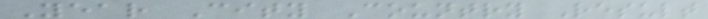Year City Country Result
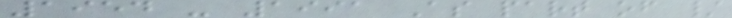1954 - 1991 As part of /
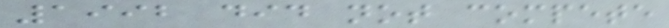1992 did not compete
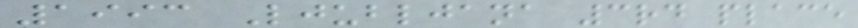1993 Ljubljana 3rd place
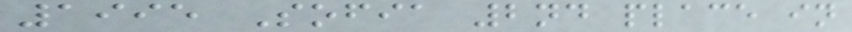1995 Sofia 2nd place in
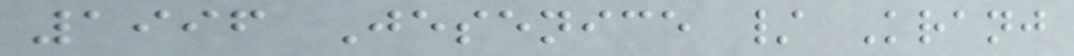1996 Jesenice / Kranj
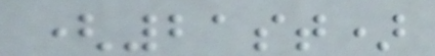(21st)
